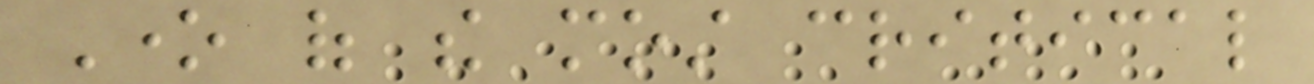One of the most critical
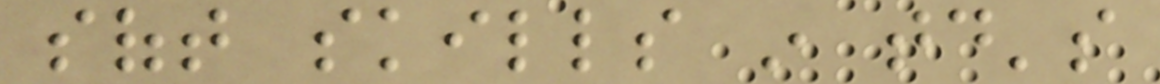soft skills in today's
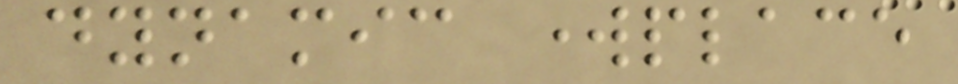dynamic workplace
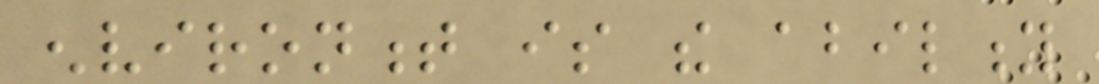environment is the ability
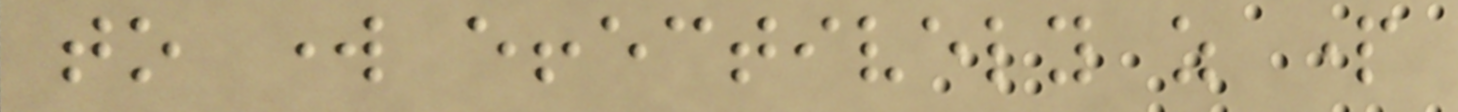to work effectively as part
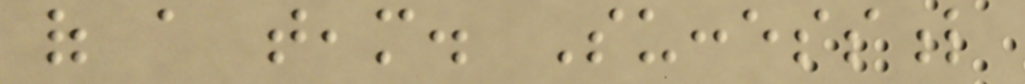of a team. Successful
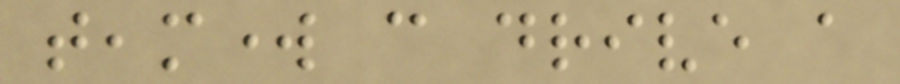teamwork can drive a
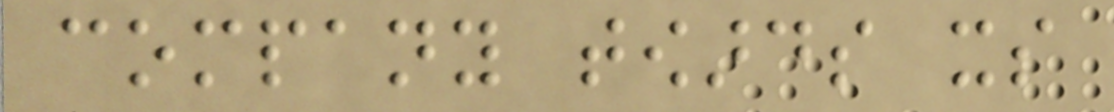company towards its
